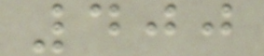400
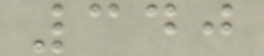340
